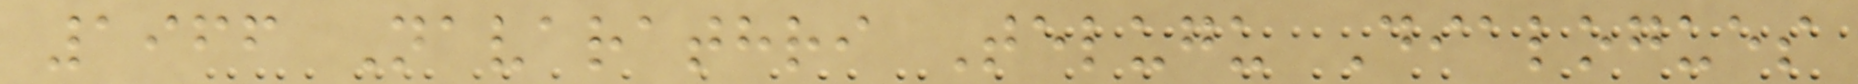1966 Navarathri Telugu Dialogues
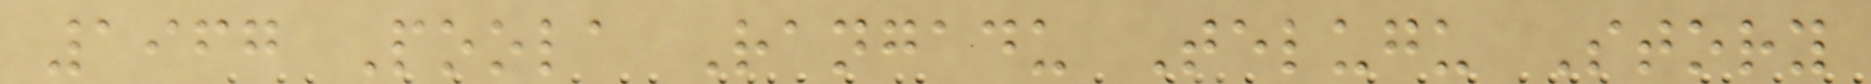1967 Poola Rangadu Telugu Story
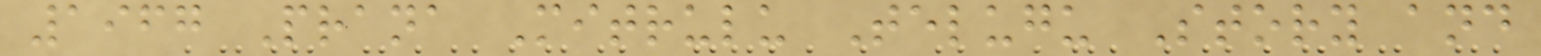1967 Prana Mitrulu Telugu Story and
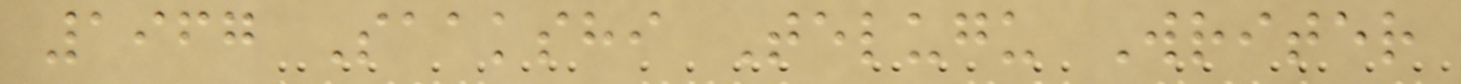1967 Saakshi Telugu Writer
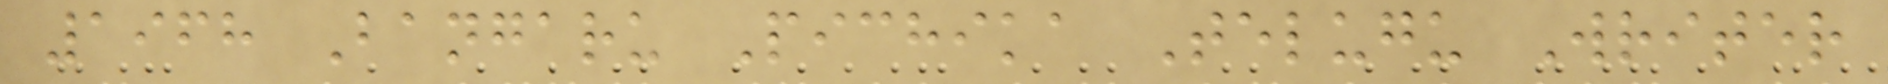1968 Bangaru Pichika Telugu Writer
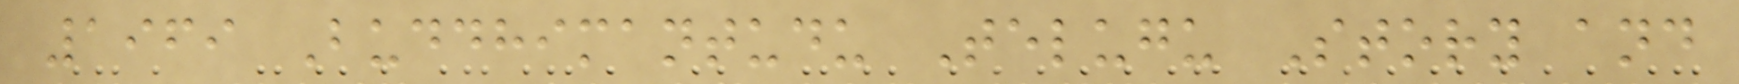1969 Buddhimantudu Telugu Story and
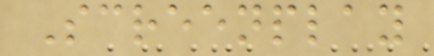Screenplay
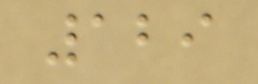129
